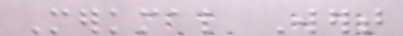Merkmal Wert
